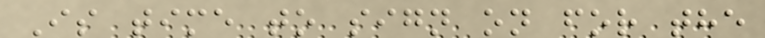Is time to sign on for the
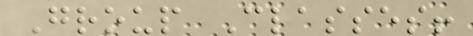Group Classes!
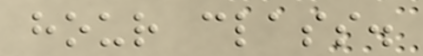hour class.
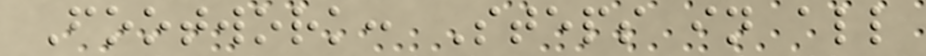Footwork: Steps in all
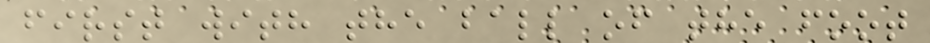first with the ball of the foot
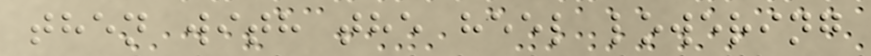then with the heel lowering
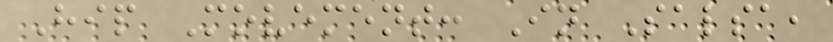Hip Movement: In Salsa,
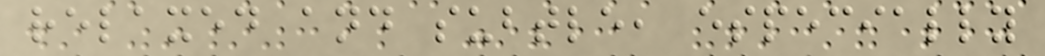relaxed and subtle, especially
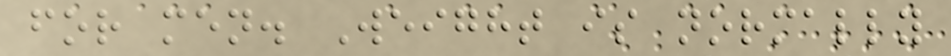for men. Weight is normally
